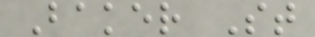Baker St
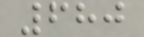680
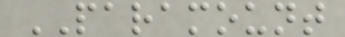PARAMOUNT
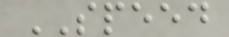SPEED
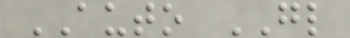AUTO GL
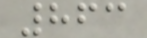863
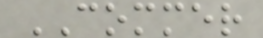COMMER
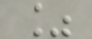%
